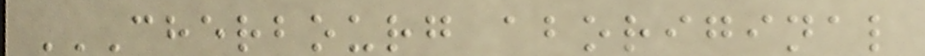CHERBOURG ABORIGINAL
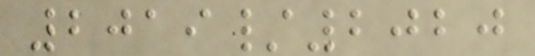2019/2020
